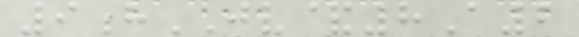9hJV&8A2
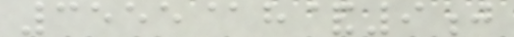3555@h&9j
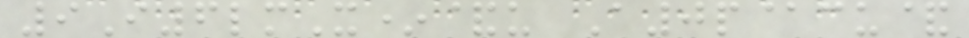9I6lmX*&u A0p@cu&
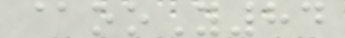@ooY84
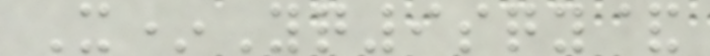X*Yq9sqy&
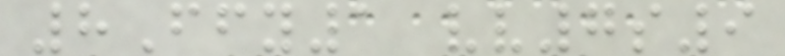8Ffy1 vv7s9
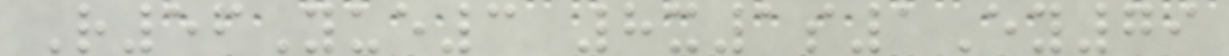R56Yue3 8x1s1Ey79
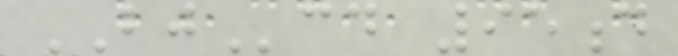BJcd 95d
